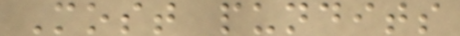Most pundits
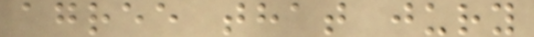agree that jury
